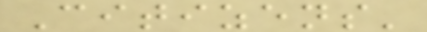Citizens'
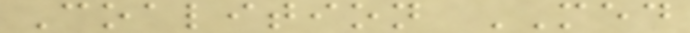Coalition MED
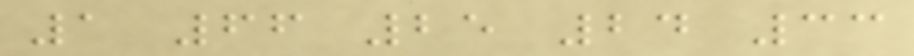1 66 25 24 33
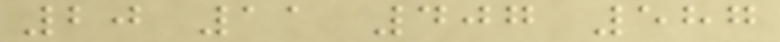20 11 407 587
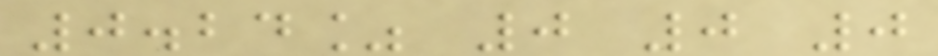0.24% 0 0 0
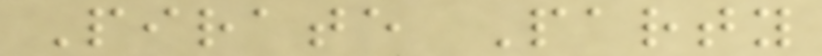Pirate Party
